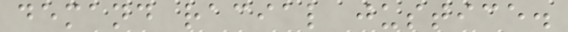demand racial justice.
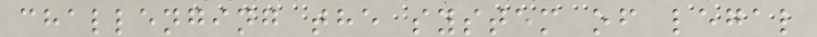challenging the system of legal
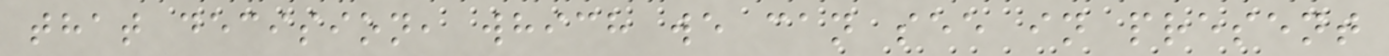that decision, which we can see in present
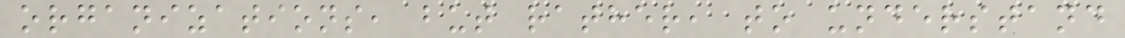organizations, but rather, to understand
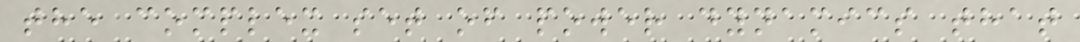the complex set of power dynamics that
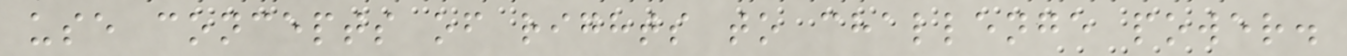use concepts of rights to challenge power.
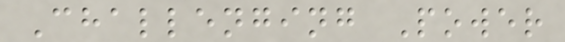Challenging Power
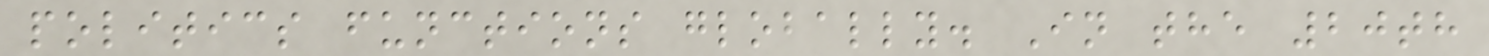politics functions globally. In the 20th
